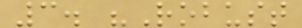3. "Robust
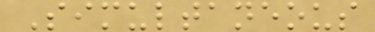Simultaneous
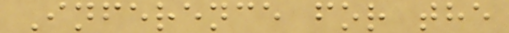Inference for the
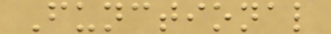Functional
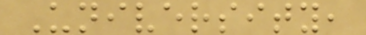University,
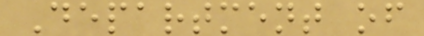Department of
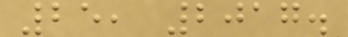25, 2017.
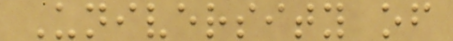University of
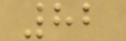82
